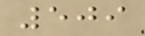509
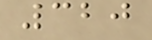320
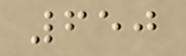650
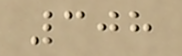308
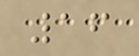16
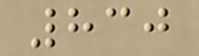830
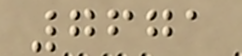7671
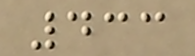433
